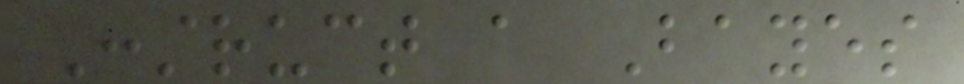Construct a Bayes
